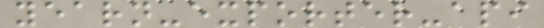yearn-exporter-api
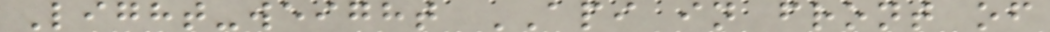Light-weight API in front of
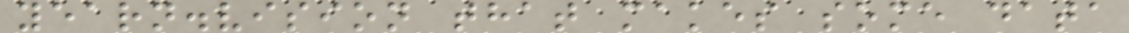yearn.vision that makes some data
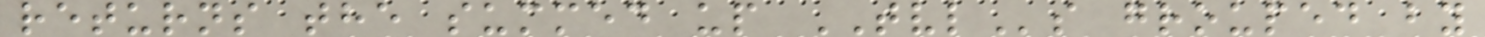returns the summed up TVLs grouped by
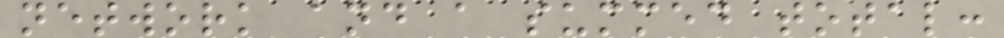network and a summed total:
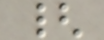{
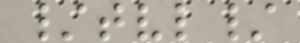/tvl/
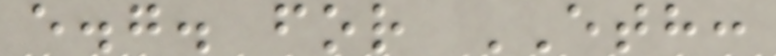e.g. for ETH:
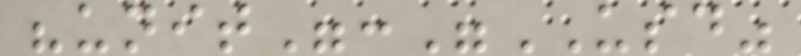"unit":"USD"
